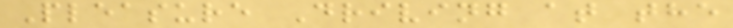Pleasure Driving at the
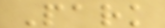Park
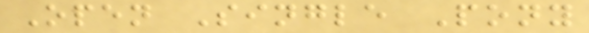Open Single Pony
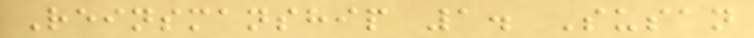Reinsmanship 1. Susan
